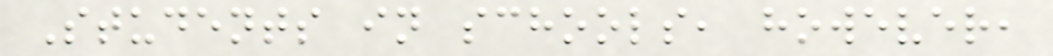Students in schools, however,
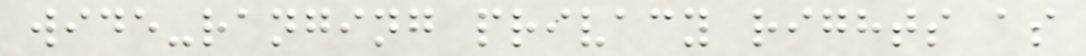wide-ranging privacy rights as
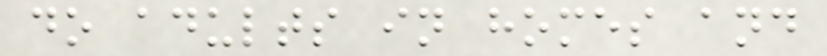do adults in homes and
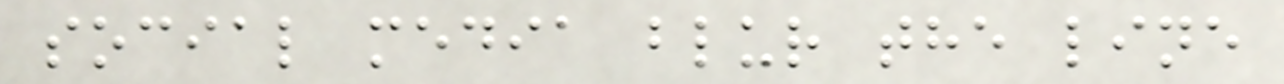social media blur the line
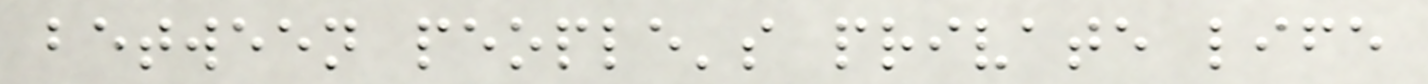between people's private life
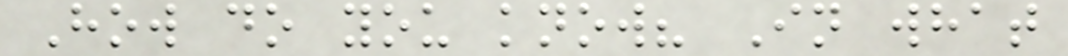How do you know? In what
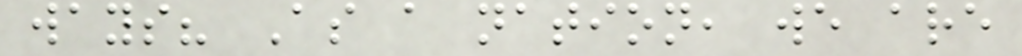ways? As a nation, we are
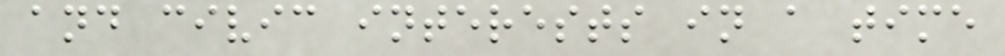and civic interests in a time
